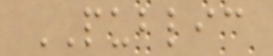PUBLIC
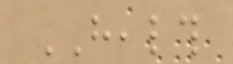HEALTH
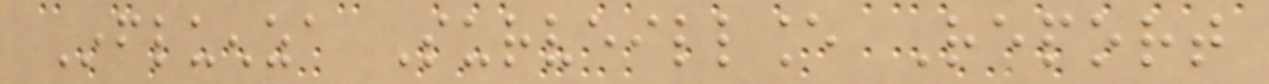Influenza Surveillance Report
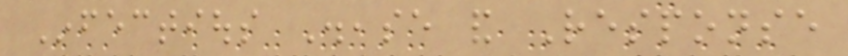Infectious Disease and Response
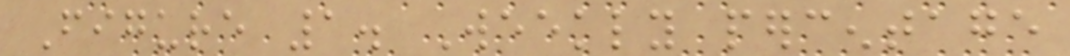Figure 1. Weekly percentage
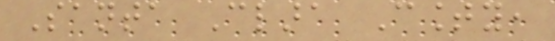Santa Clara County,
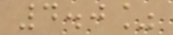4.0%
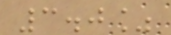3.0%
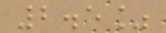2.5%
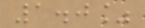1.0%
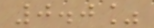0.0%
